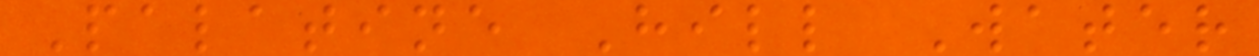Palatine Hill Water
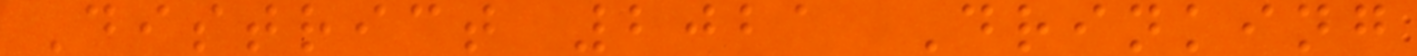District 2021 Drinking
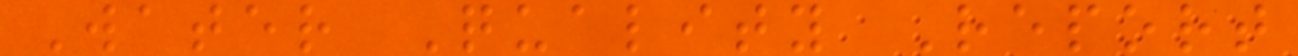Water Quality Report
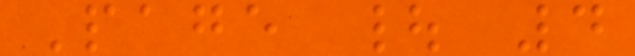Page | 4
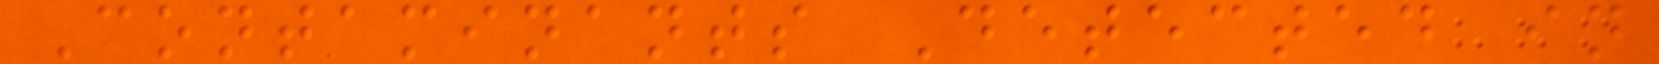Contaminants Detected in
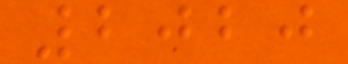2020
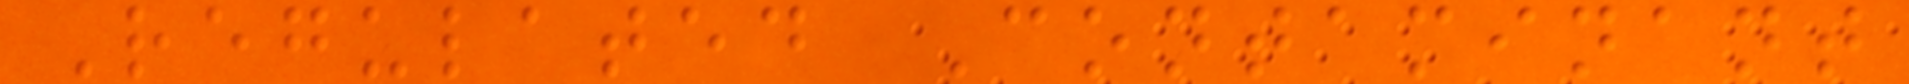Regulated Contaminant
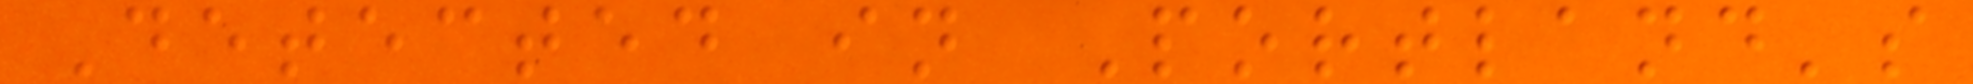Detected in Portland's
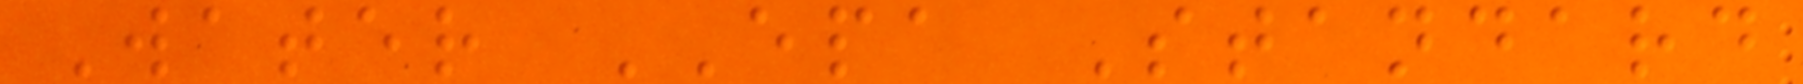Water EPA Standard
